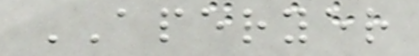APERYER
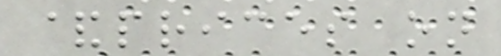&prices on
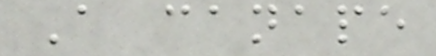A canape
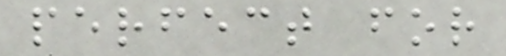perfect for
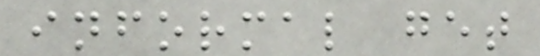informal get
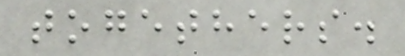togethers.
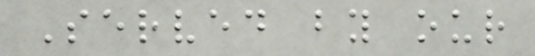Served by our
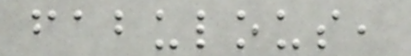fabulous,
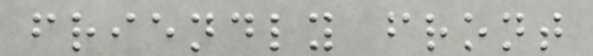friendly front
